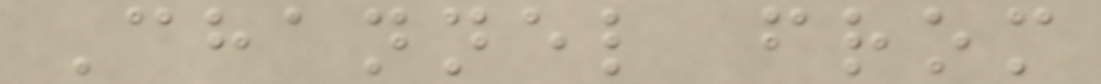Channel from
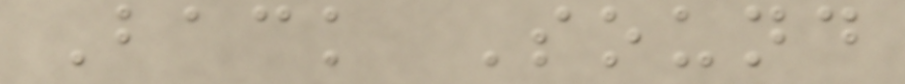Back Sound
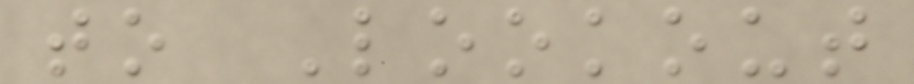to Lookout
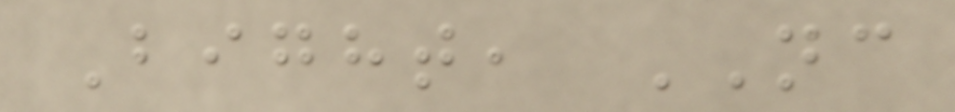Bight, NC
